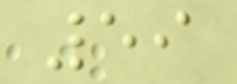59
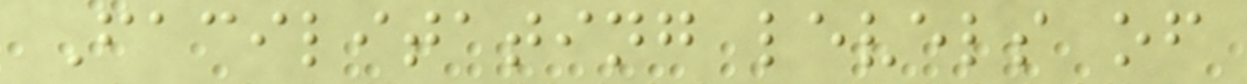Facilitating levels of
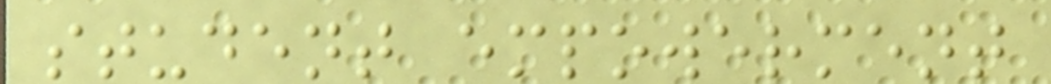student empowerment
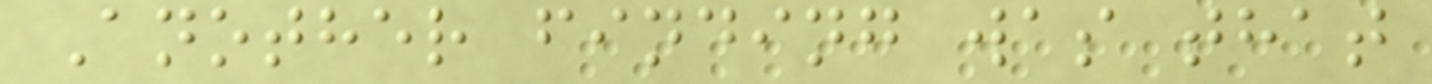Another finding was that
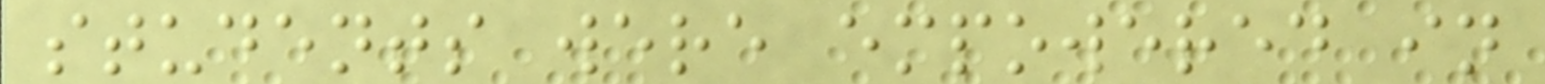students were empowered in
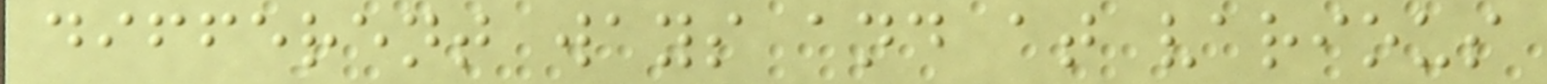different ways and at various
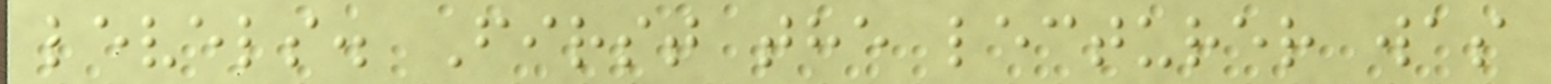levels. First the lecturer was
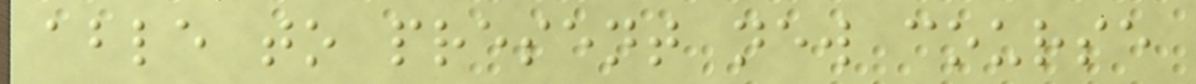able to present new course
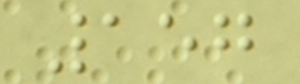157
